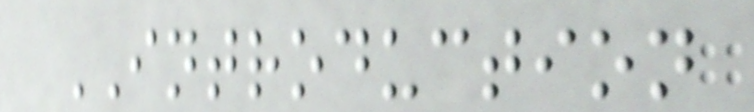INTRODUCTION
